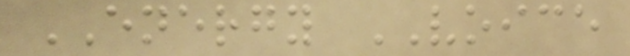ENERGY VOICE
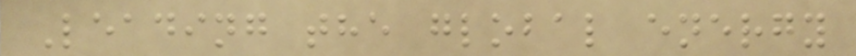Leading the global energy
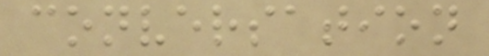conversation
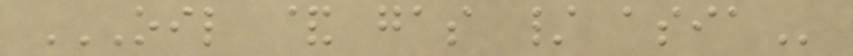OIL & GAS / ASIA
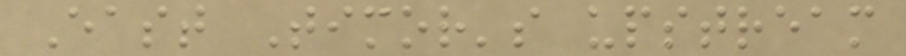East Timor's upstream
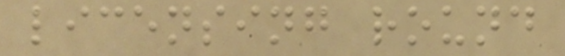licensing round
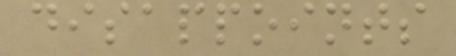disappoints
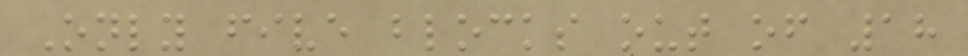Only five blocks out of 18
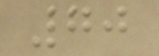70
